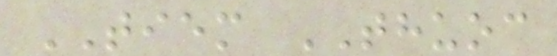TIEM THUOC
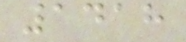1418
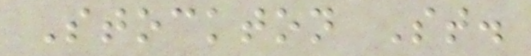Stockton St.
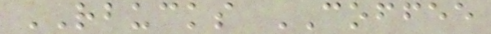RBUCKS COFFEE
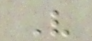V
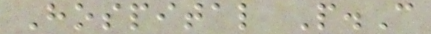Hospital P.C
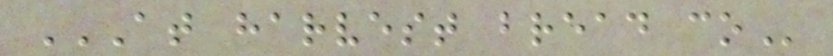AT HARVEST BREAD CO
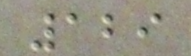129
